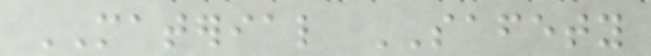MATERIAL SAFETY
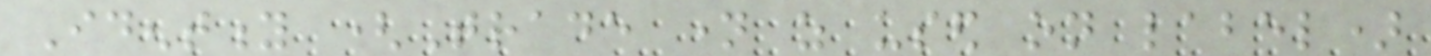Identity (Trade name as used on label)
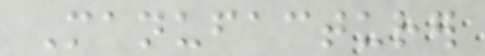Manufacturer
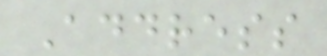Address
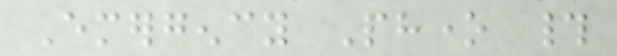Emergency Phone #
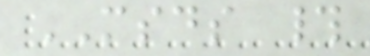MSDS #
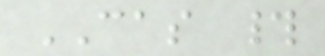CAS #
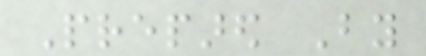Prepared By
